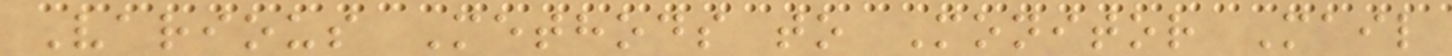Various Methods to Monitor Mail
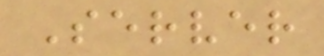Server
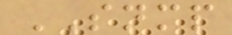SNMP
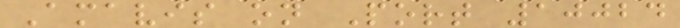Amavis on Port 10024
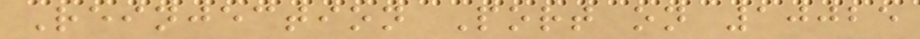Reinjection Port on 10025
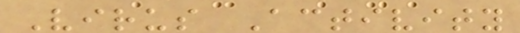Virus Activity
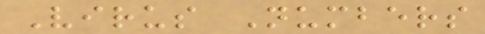Virus Numbers
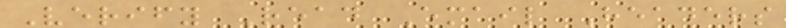Verify Read Email Headers
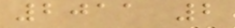2011 2
